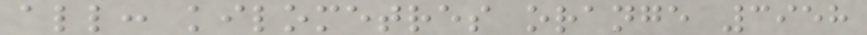all: kilometres orange 3958
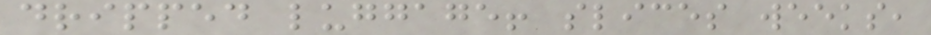dripped luggage! slices weeks,
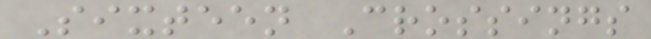Sixteen Crossings
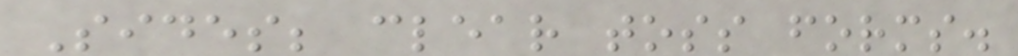Sides; clear toss forms.
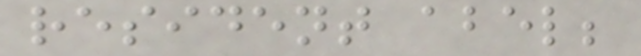resident abel;
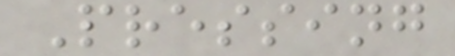Pressing
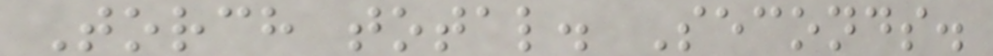Torch total. Seconds.
